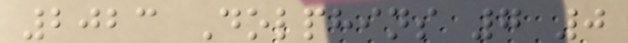2023 Dolphins 7 0
